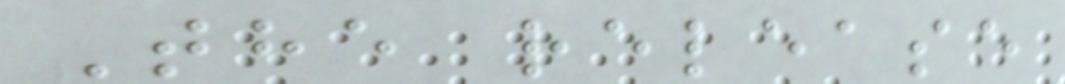The release
